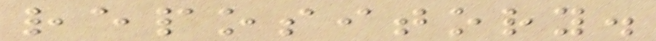repository.
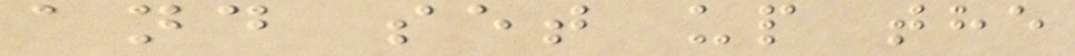and set up the
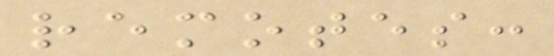remotes:
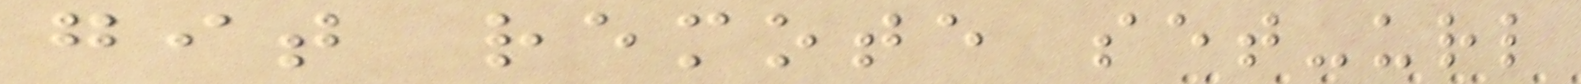git remote set-url
